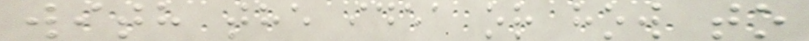with the idea or how to
